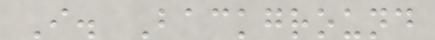I. Background
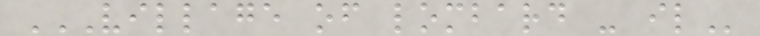VILLAGE OF LOMBARD - IL
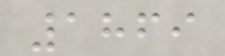1869
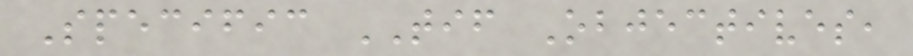Specific TIF Objectives,
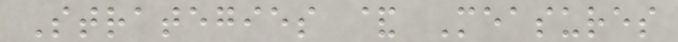Strategies & Measures
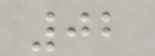02
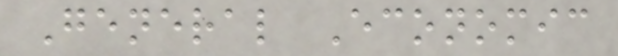General Economic
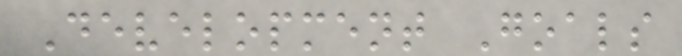Development Goals
